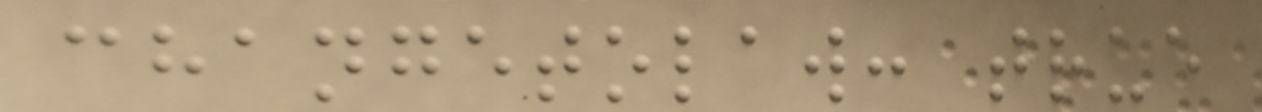changetolaw: true
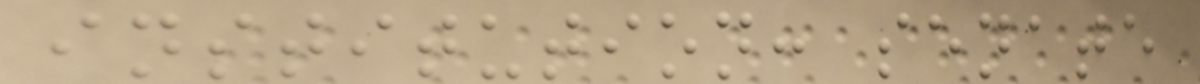institution: senate
